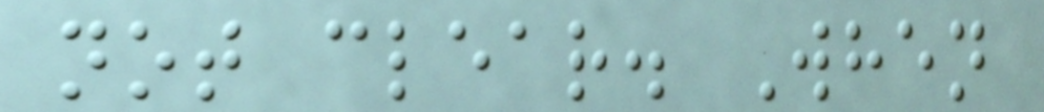not clear. When
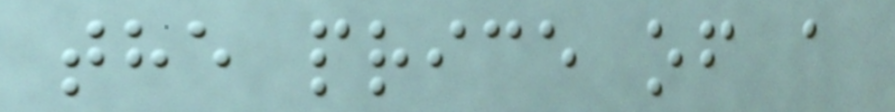the price of a
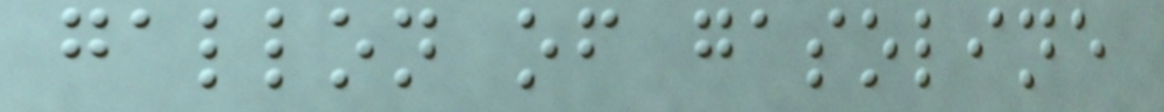gallon of gasoline
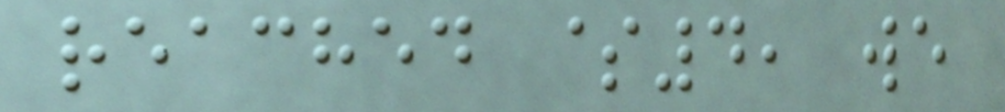reached $4, we
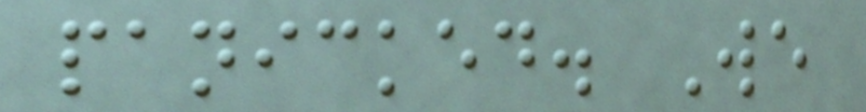panicked. We
